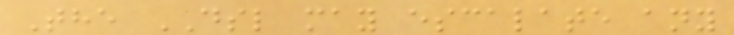The DSL may escalate any
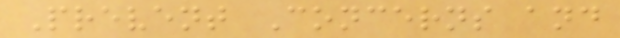Prevent Concerns and
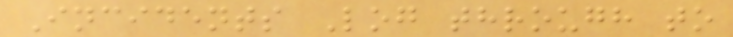Incidents Log through to
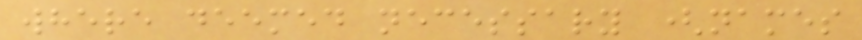where deemed necessary (names
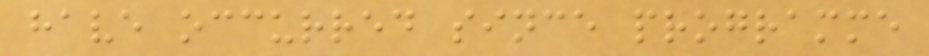have occurred since programme
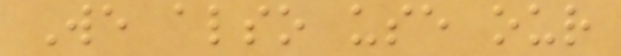We also use our
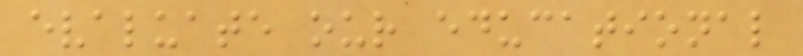evaluate our educational
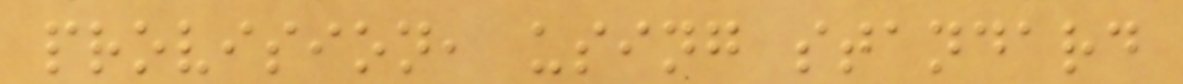provision, using standard
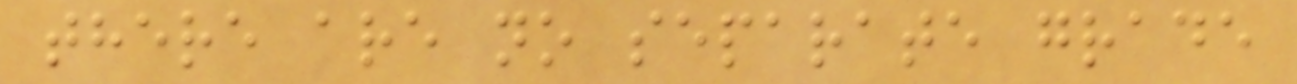there are no separate grade
